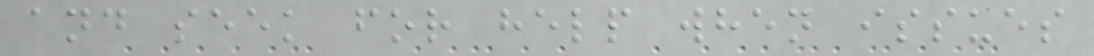and seek for help when issues
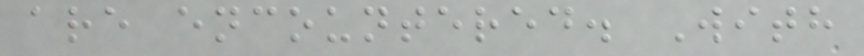are encountered. With
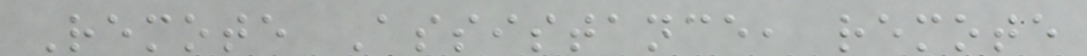Remote Assistance, remote
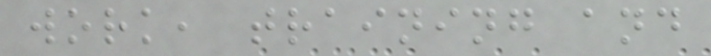work, training and
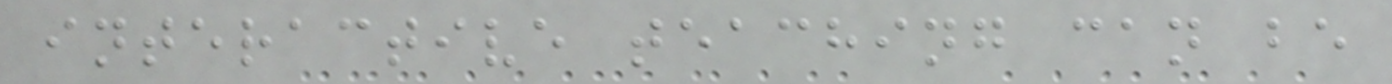interactive teaching can be
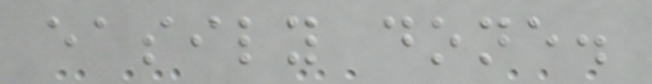easily done.
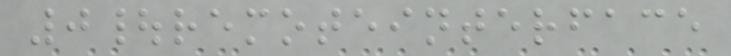0|remoteinterface
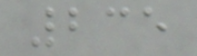235
